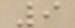9
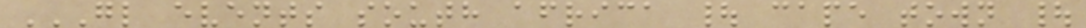GL EVENTS SOUTH AFRICA | CAPE TOWN |
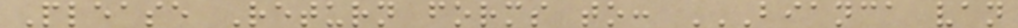Please Return forms to: BIANCA VAN
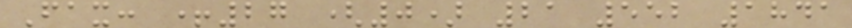Fax: +27 (0) 21 552 1841
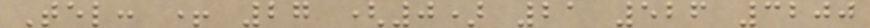Tel: + 27 (0) 21 526 3200
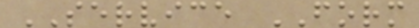SERVICE FORM
